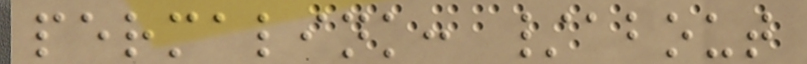permalink: /about
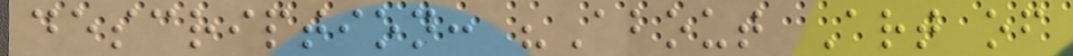description: "About Art of
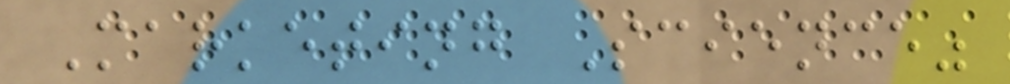Marketing Science"
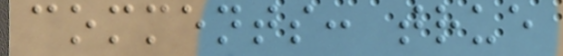comments: true
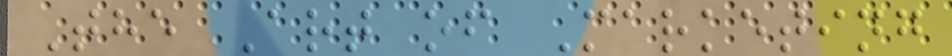The Art of Marketing
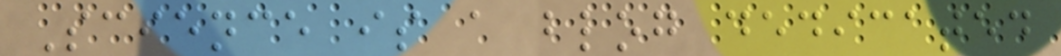Science is a blog dedicated
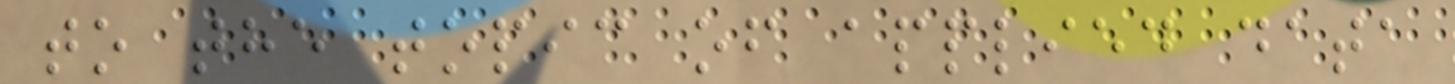to the topic of applied data
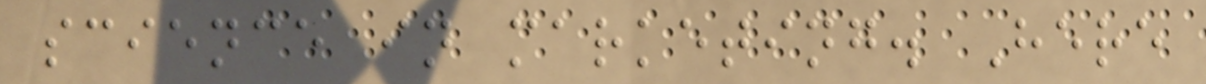science in marketing. Here
